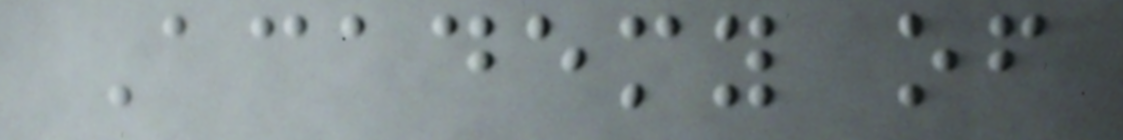Academy of
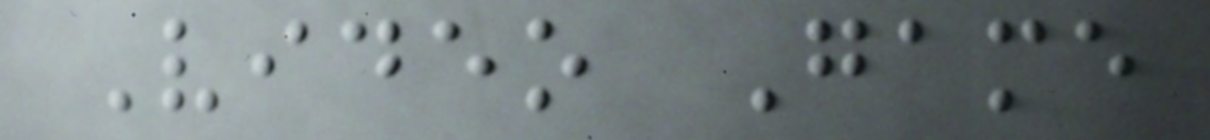Video Game
